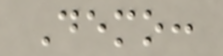Demo:
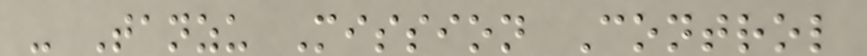- Tanzu Mission Control
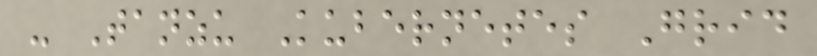- Tanzu Kubernetes Grid
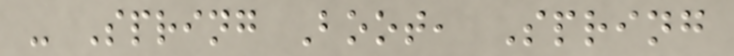- Spring Boot, Spring
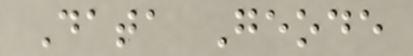Data Geode
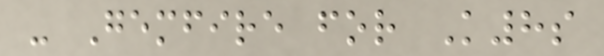- Gemfire for K8s
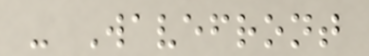- Wavefront
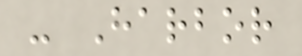- Harbor
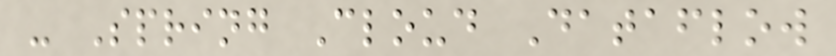- Spring Cloud Dataflow
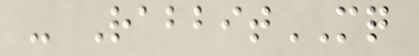- RabbitMQ
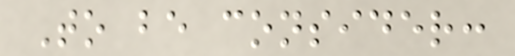To be consider:
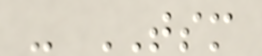- TSM
